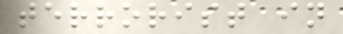terrorist in
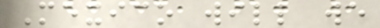Mexico will we
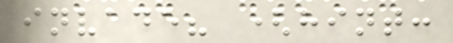invade? (hint:
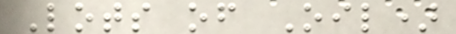Lots of Oil)
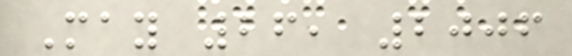May 26, 2006
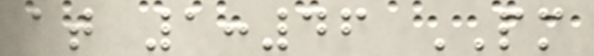at 1:46 PM
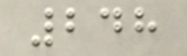248
